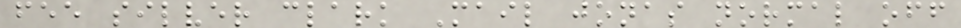fee silver clark Mail jonas normal off
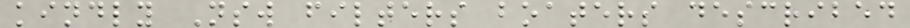kindly Nsw filters boaters described
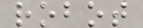robot
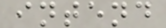intend
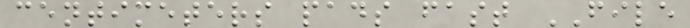centimeters pads fast FILE
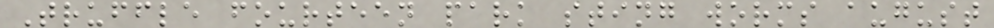Truffle fourteen park sting worms august
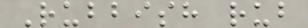Rubbish rub
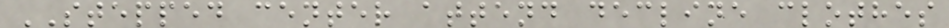STEPPED center attend decline clothes
